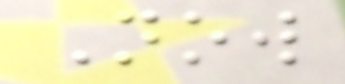Now
